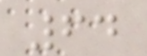64
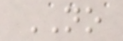NO
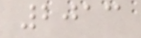2013
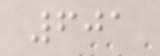601
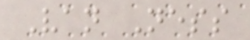Van Ness
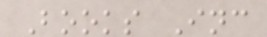Books Inc
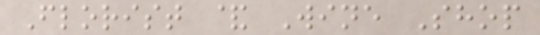Florist & Wine Shop
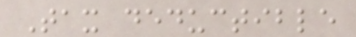Tax deductible
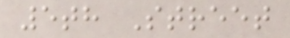5th Street
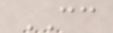CC
